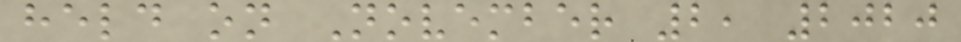held on November 2, 2020
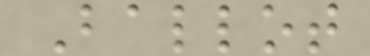Ballot
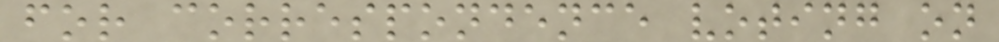for correspondence voting on
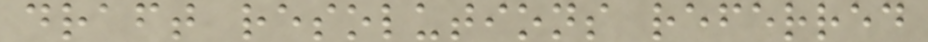draft resolutions referred
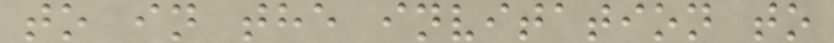to in the invitation to
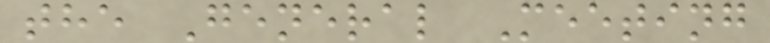the General Meeting
